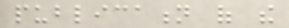publication of the
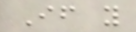If you
